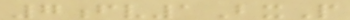7fv1BxP
